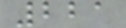221
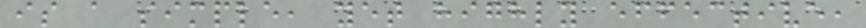is a simple, yet highly effective,
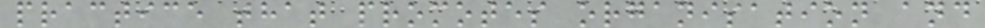practice that promotes organisation and
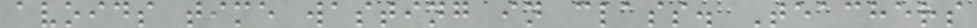avoids time wasting in class. Teachers
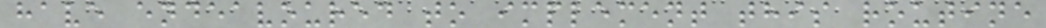have endeavoured to implement this routine
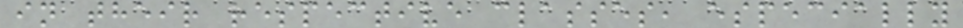in their respective classes, especially
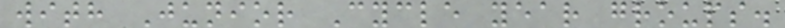with Junior Cycle year groups.
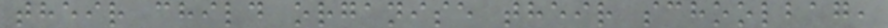their child organise their schoolbag,
